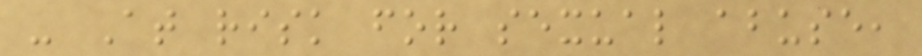- At risk for sexual abuse,
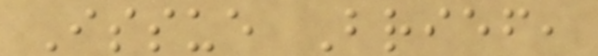Issue Brief,
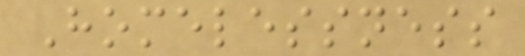Homelessness
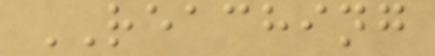REACHING
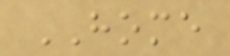HOME
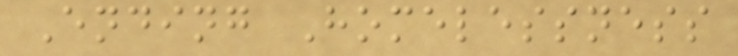Ending Homelessness
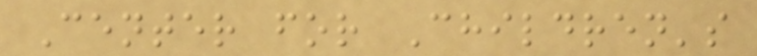Center for Children's
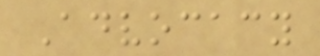Advocacy
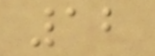12
